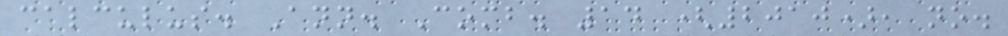calculus. Ann. Comb. 14 (2010), no.
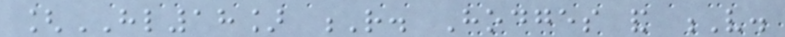[HL18] R. Hodges and V.
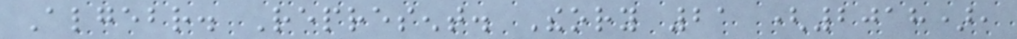Algebr. Represent. Theory 21 (2018),
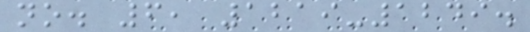no. 6, 1219-1249.
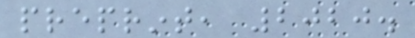preprint, 2020.
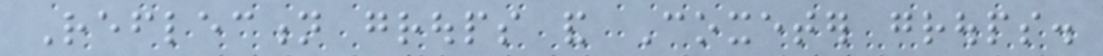Reflection groups and Coxeter groups.
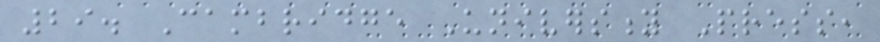29. Cambridge University Press,
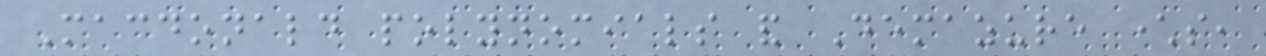Macdonald polynomials and Demazure characters,
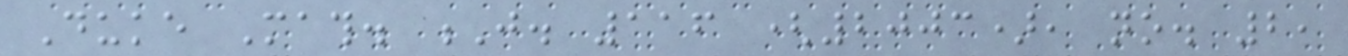Duke Math. J. 116 (2003), no. 2,
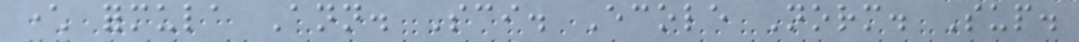character formula Ann. Sci. Ecole Norm. Sup.
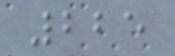225
